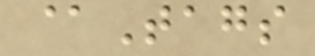@Tags
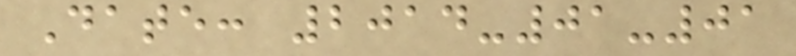Date: 2014-01-01
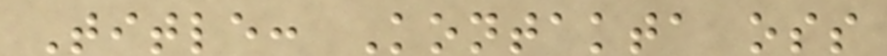Title: Kontakta oss
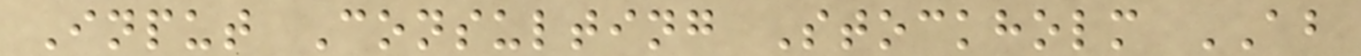Input Consulting Stockholm AB
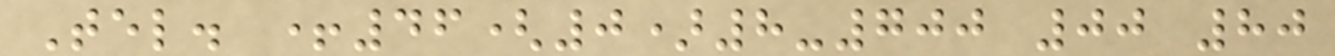Tel. +46(0)8-700 00 80
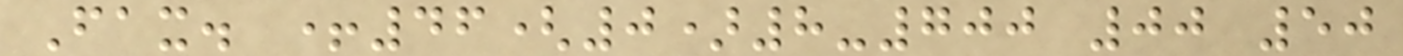Fax. +46(0)8-700 00 50
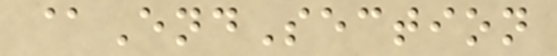@EndSection
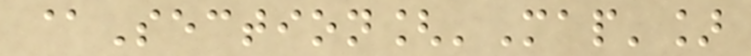@Section['Map']
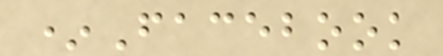*Facebook
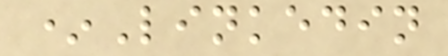*Linkedin
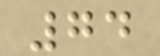74
